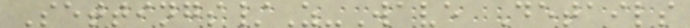Settings/Z-Wave Details
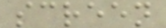screen
